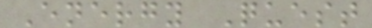Energy Quest
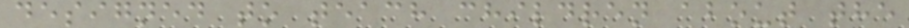designed to teach children about the
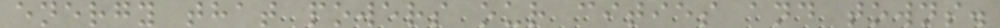energy that powers our cities and towns.
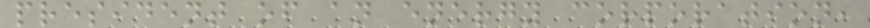president of an energy corporation,
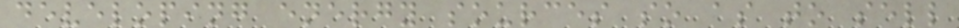developing energy sources so as to sell
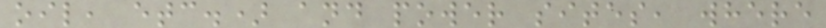oil, etc.) and power sites, where
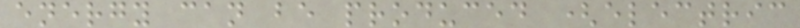energy can be produced (electric
